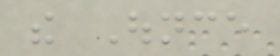the Ounce
